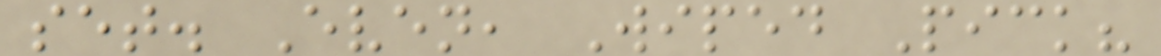set. Even, Wiped Pick?
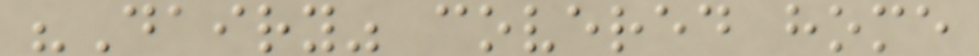"Dairy" covered home
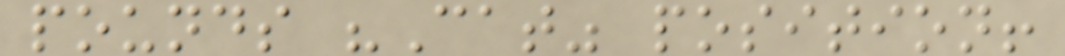pounds "Cat" position!
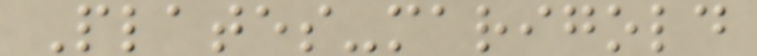Plates-marigold
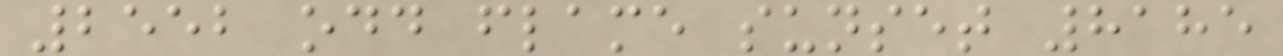2552 odd flame sunset 8185
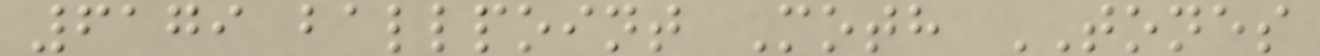6179 ballpoint Moth TONES
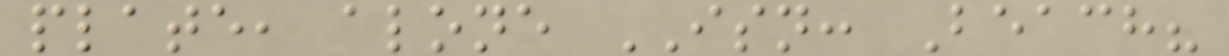plate, alone ISN: Beach?
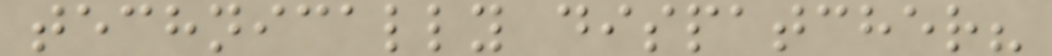technically dispatcher?
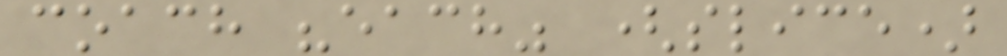coach "each" (slice)
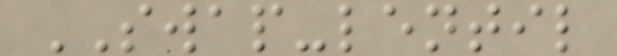SWAP-lentil
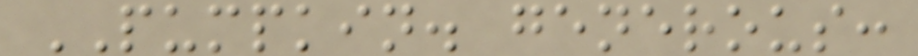PUMPKIN. generous:
